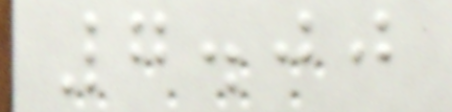7.00
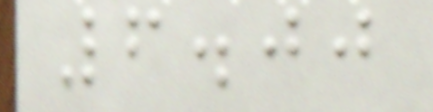6.00
